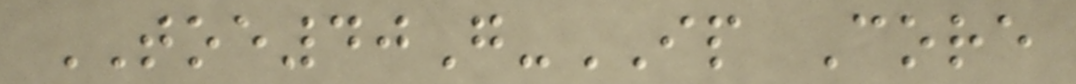TOE40G-IP Core
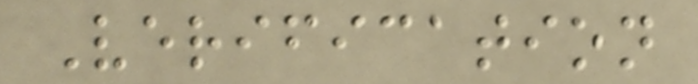Verification
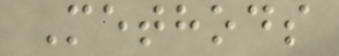Methods
